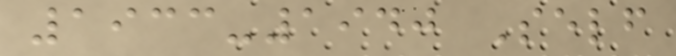1933-1940 Self
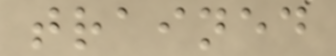trained
